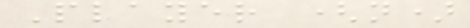Player (n)
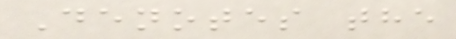Denotes the
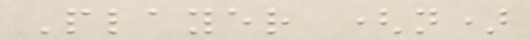Player (n)
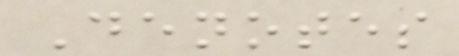Denotes
